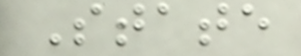State
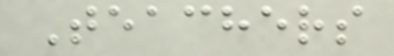Teachers
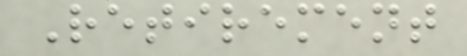Retirement
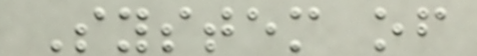System of
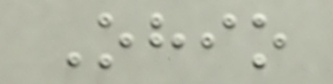Ohio
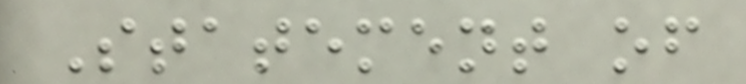Statement of
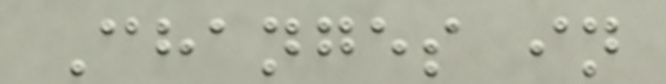Changes in
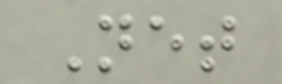Net
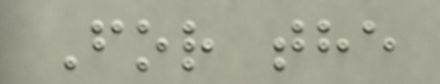For the
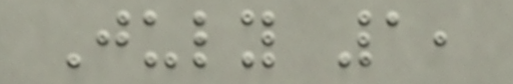July 1,
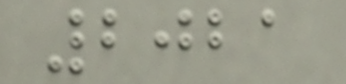2021
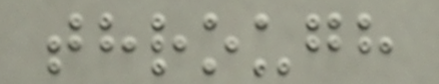through
